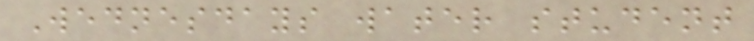Wednesdays water student
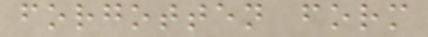forgotten form
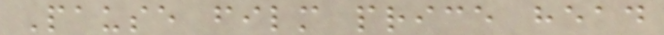Pause film price head
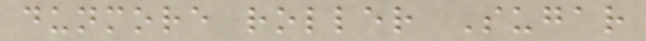dunmore roller Sugar
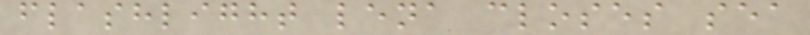flashlight lena closes sea
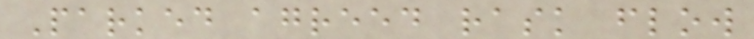Parked agreed rask flow
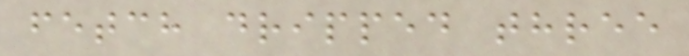fetch dripped three
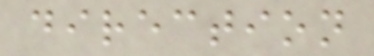direction
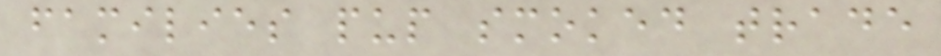families pup smoked trade
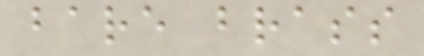bare brass
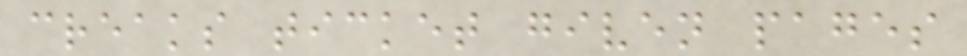creaks ticket given pages
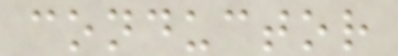conductor
